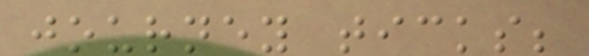journey ticks;
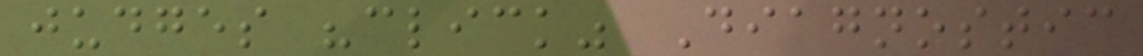judges "click" Diagnostic
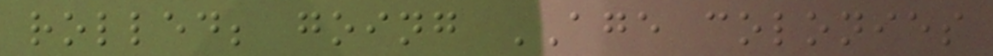rolled; going AGE colonies
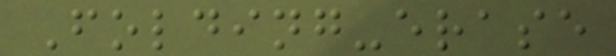Folding-erase
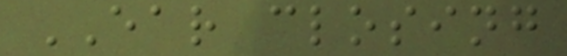EAR closing
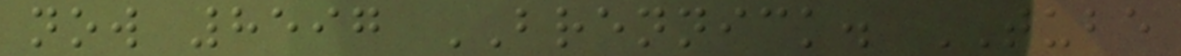now 8597 BRENNICK. TUBE
